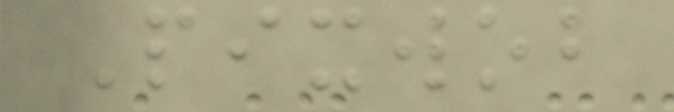Pixwob
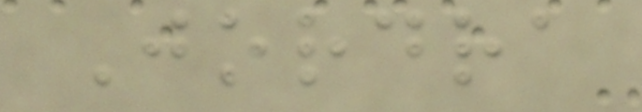Jordra
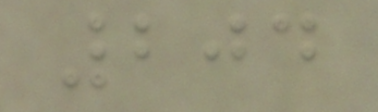204
